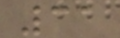31
